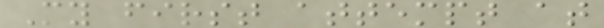My first attempt at
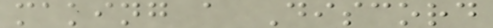making a Discord
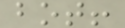bot!
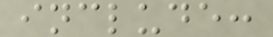include:
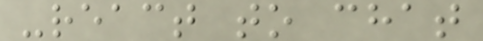-react to chat
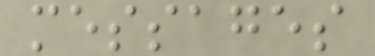messages
